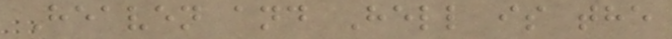Heaven and Hell is the
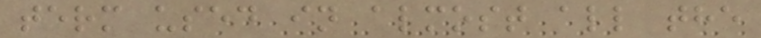term used in almost all the
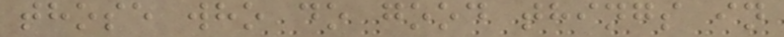those who do good things in
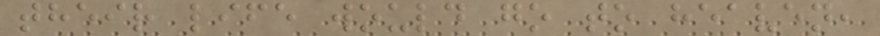their life would go to heaven,
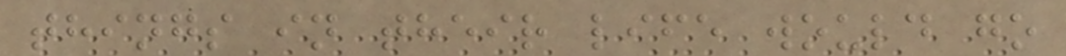things in their life would go
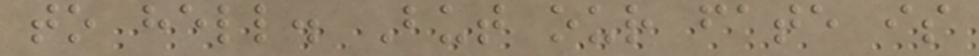to hell. But our fate is
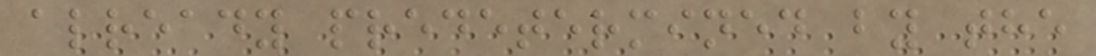already predetermined by the
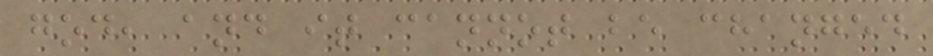god, and it cannot be changed
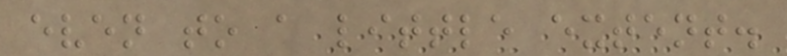even to a little extent.
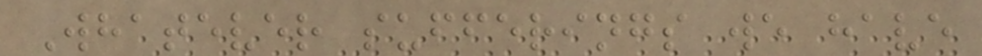Whatever sufferings we have
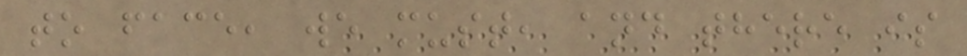to face, we must, and there is
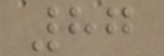87
